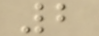2
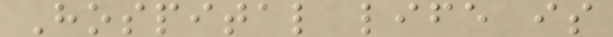Hospital life is
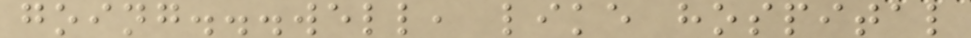going...well, like hospital
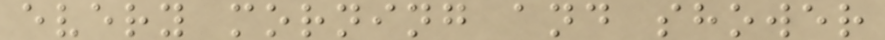every morning and shower
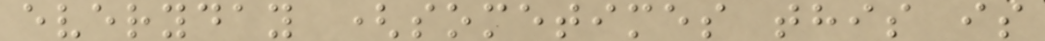everyday (sometimes this is
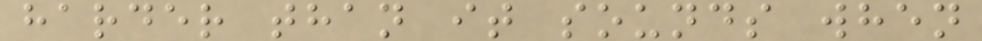harder than it sounds when
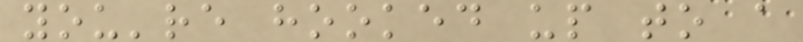you're hooked up to a
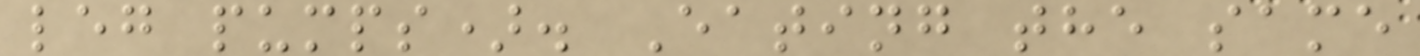leg pumps). Eating the same
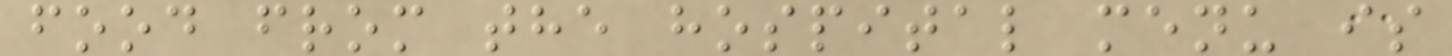food from the hospital menu is
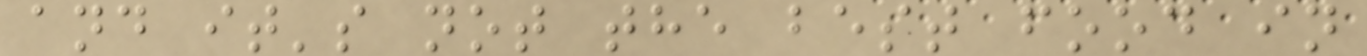and it's not the best food in
